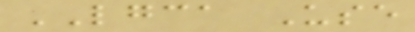LGCA Use
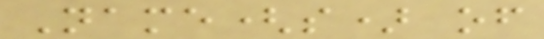Name(s) of
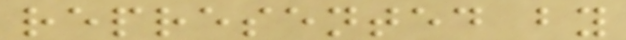represented by
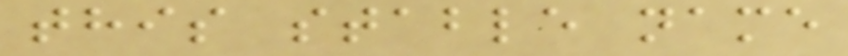this stable name
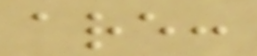are:
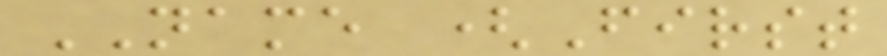NAME (First
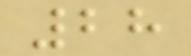28
